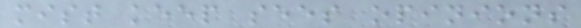mist keep sees opinions
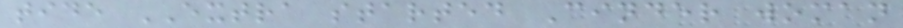tide EXTRA started Cinder woman
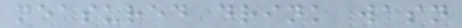measured drink wasn
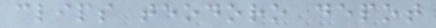clips teodoro depot
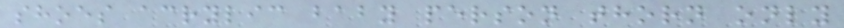shoes acrylic baby person thorn only
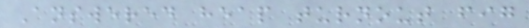Answered heap turnout fig
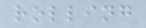rolling
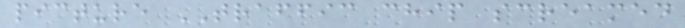picture TRAFFIC chip screamed
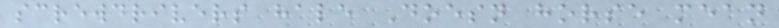screwdrivers hale Doesn horse mean
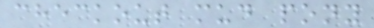checkout mud pony
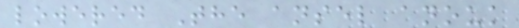lowered The ansel anouk
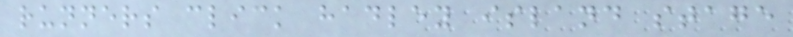runners click hadley island stage
